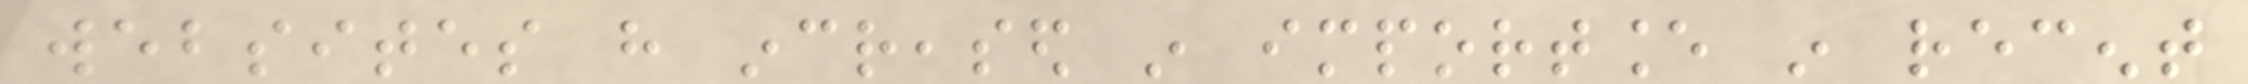websites have increased in importance in recent
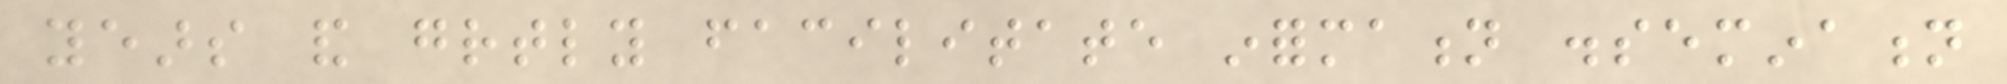years and greatly facilitate information dissemination
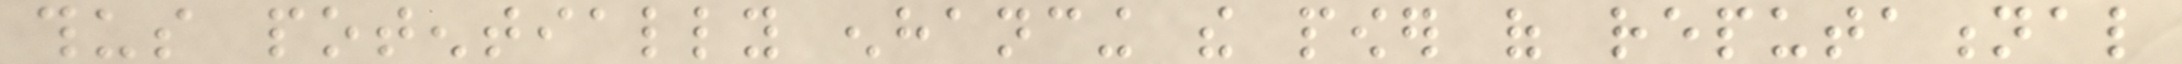thus potentially enhancing the power of reputational
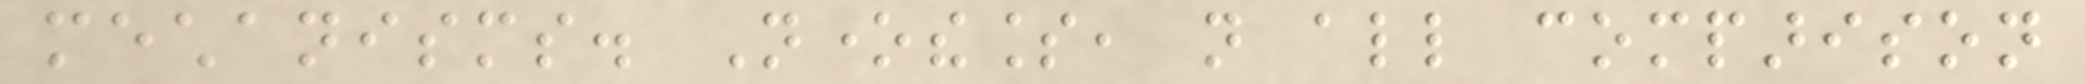mechanisms. Nonetheless, not all comparison
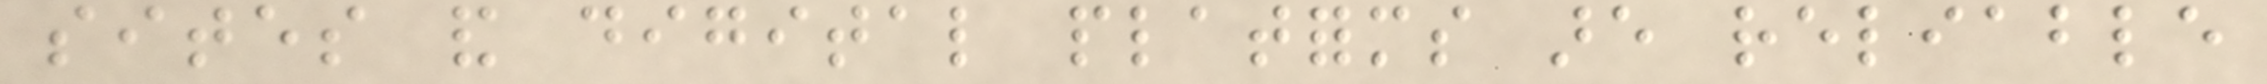sites and digital platforms are reliable
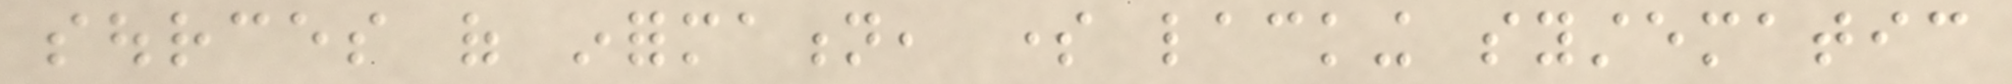sources of information, some lacking systematic
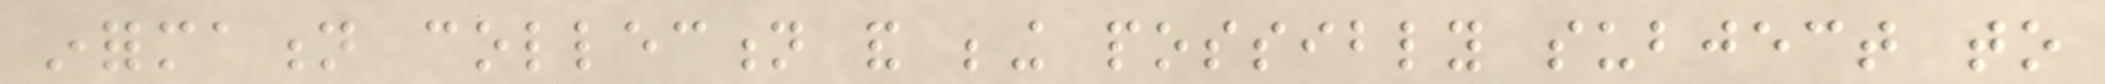information collection and being possibly subject to
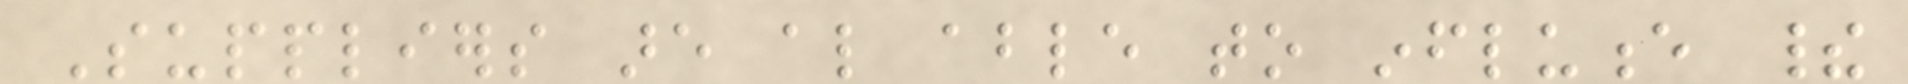Suppliers are also able to influence their
